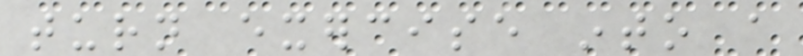turn exercise into a
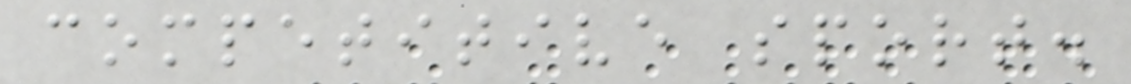competitive sport.
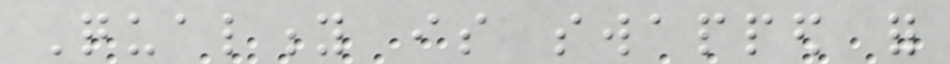Quality is swapped for
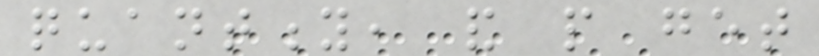quantity, and people get
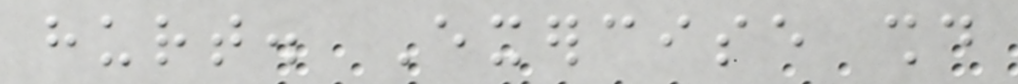hurt. Exercise should
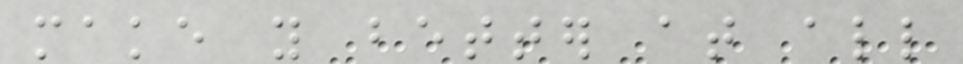make you better at all
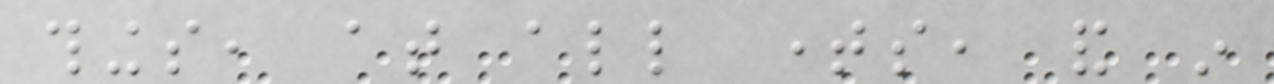things, at all times, and in
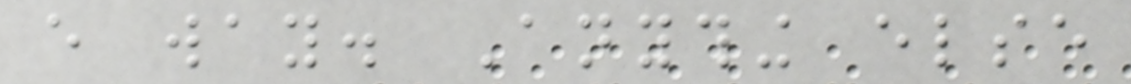every way. Anything else
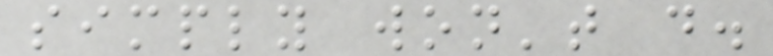simply won't do.
